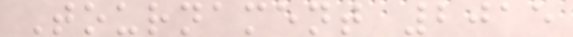Tournament 2015
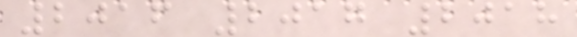2016 2017 2018
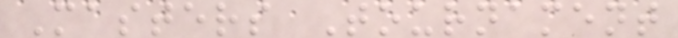Masters Tournament
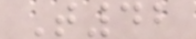T42
